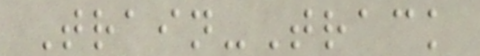Train-Track
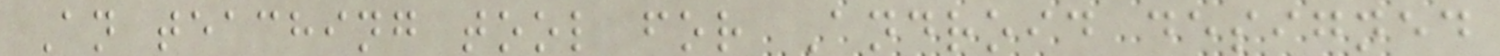An teaching tool for Android designed
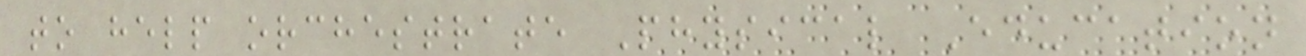to help orchestrate Physical Education
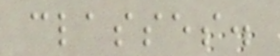classes.
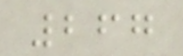267
